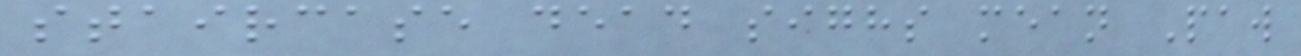staircase dead sighs mean Paw
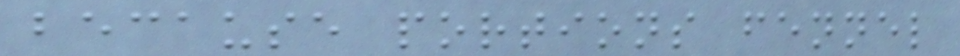because portions fennel
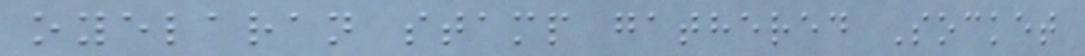oyelaran stamp gathered Socket
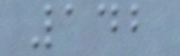142
